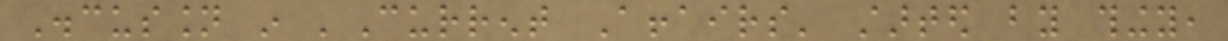Discussion in 'Current Affairs' started by thingy,
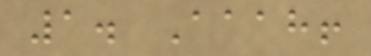1. Aaah!
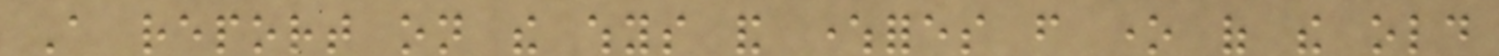A report on the whys and wherefores from one of the old
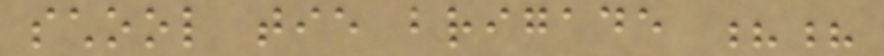school tie brigade ??
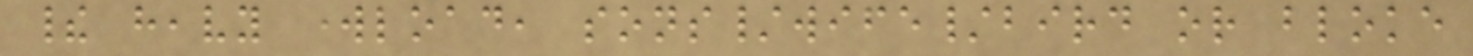their heavy workload, sons/wife/bird or bloke
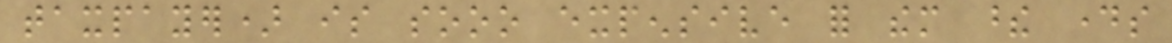taxpayer) is sooo expensive for them these days
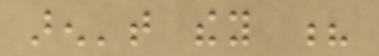aren't they ?
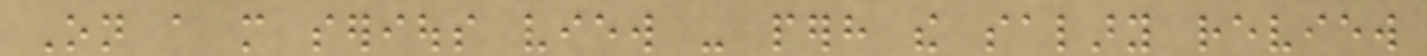On a more serious view - perhaps the salary review
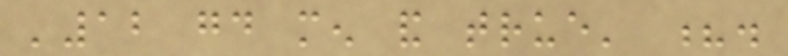'12 good men and true' ?.
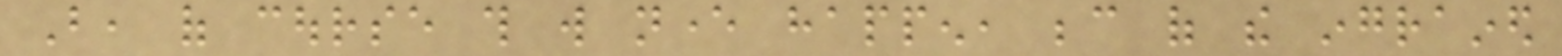But, of course this will never happen, because of the ingrained
